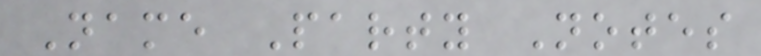Name Party Notes
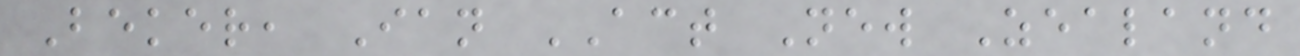Beker, Ian ACT New Zealand
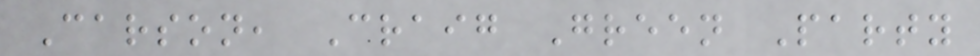Carson, Craig Green Party
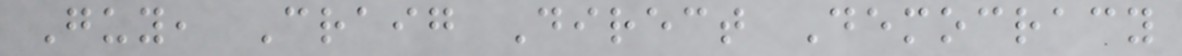Guy, Craig Direct Democracy
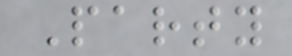Party
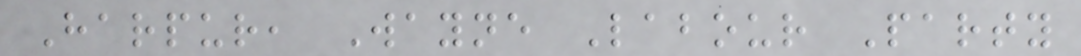Harpur, Wayne Labour Party
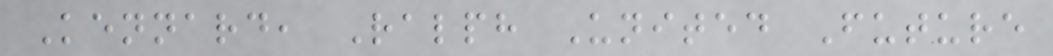Kennard, Ralph United Future
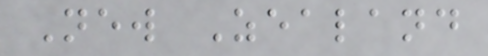New Zealand
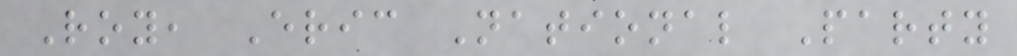Roy, Eric National Party
